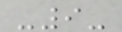-9-
